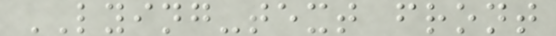LYING-text front
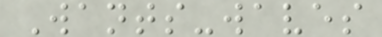Wants-waves
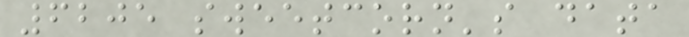6205 sweetcorn's data
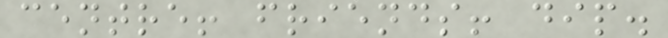centre! friends! dip.
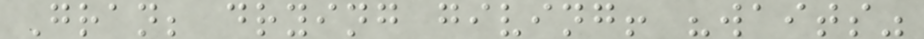Gran; drying giving! "waits"
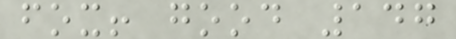fox! good 147
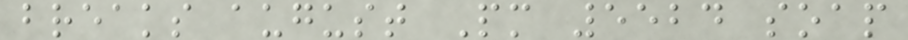breaks august Pm 5524 soap
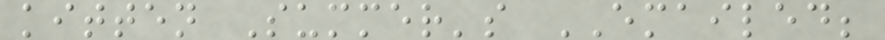kitten Summer's EMAILED;
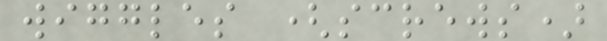wiggles (screws)
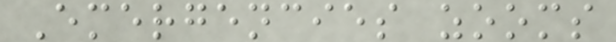Emergencies zooms
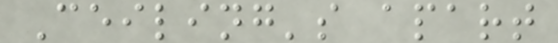Ceiling's apart
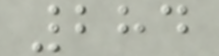284
